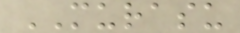MURASU
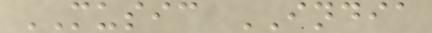MUSIC INDIA
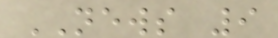NEWS 9
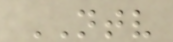NTV
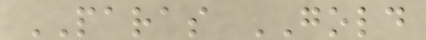PARAS GOLD
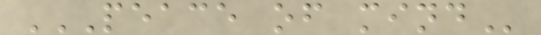PEACE OF MIND
